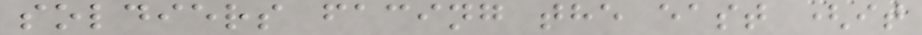soldiers facing the east (it
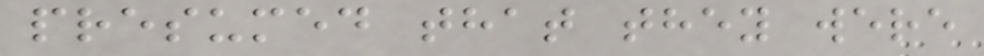presumed that they were
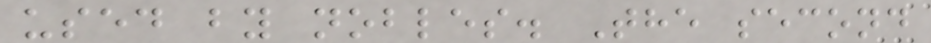used by nobles. The second
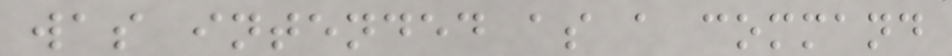was intended as a command
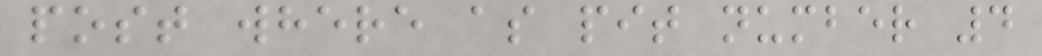post where as pit number 4
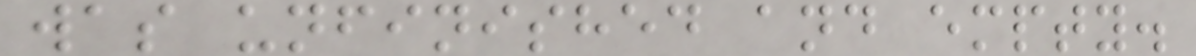was unfinished and empty.
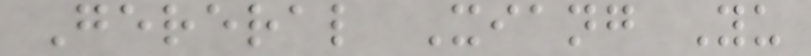Gereral Xiang Yu
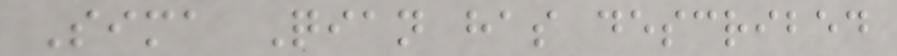Sima Qian has described
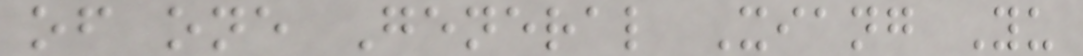of one General Xiang Yu
